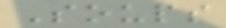Soups
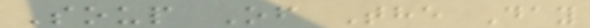Soup Of The Day
